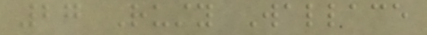27 Rusty Wallace
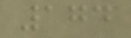174
